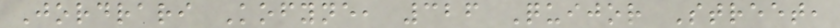Jordrari Kofyne, 326 Quijor Street,
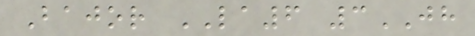Bajor LA6 3JH
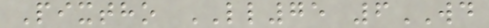Pixtho LL75 6WD
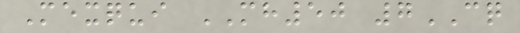Mexqui MH50 7CQ
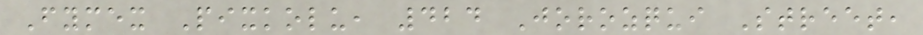Fymex Pixkolu, 424 Jorozqui Street,
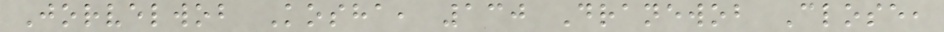Jorvelwob Kosha, 130 Dranewob Close,
